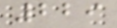229
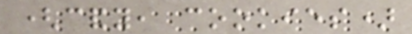(candy, cookies)
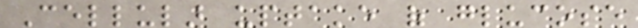Cellular uptake of glucose
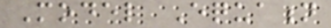Model Equation
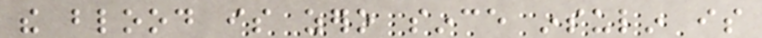the blood is zero since insulin is
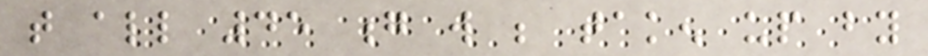that all 45 g will be taken up by
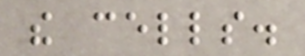the cells.
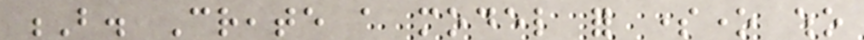B. Create a model for someone who
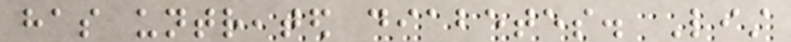has untreated diabetes. List
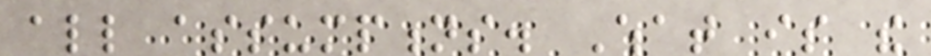all assumptions. What is the
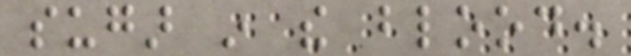sugar in the blood.
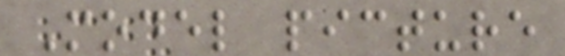Model picture
